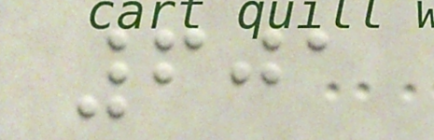601
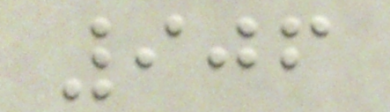906
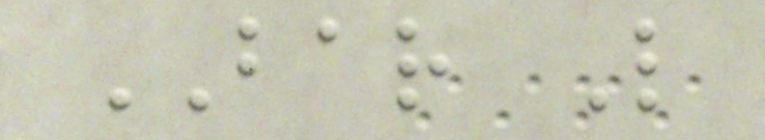BAR L
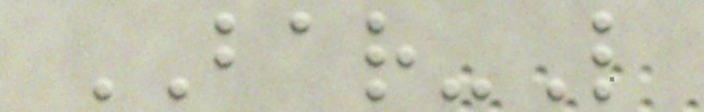BAR-L
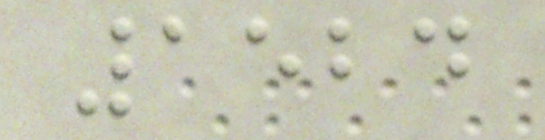1524
